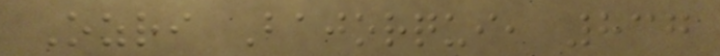Ozri Bajorqui, 837
